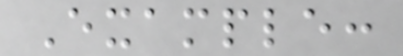Example:
